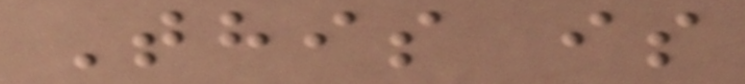This is
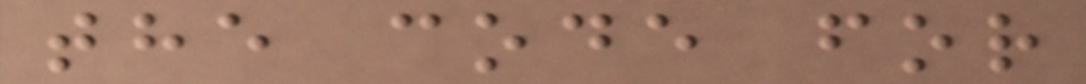the code for
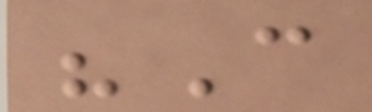"C
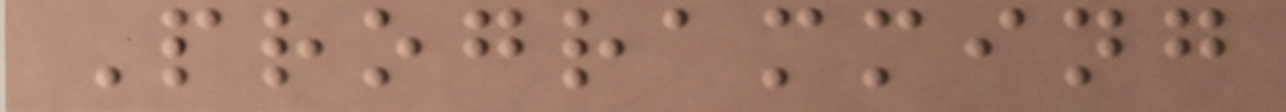Programming
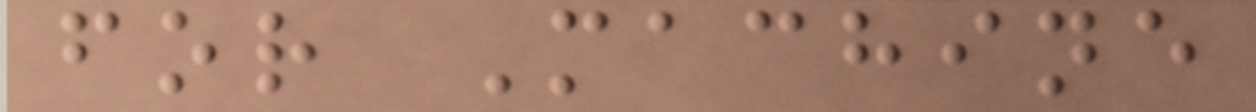for Machine
